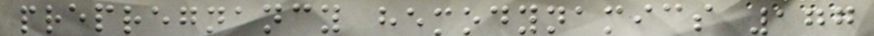prepregnancy hemodynamics 177
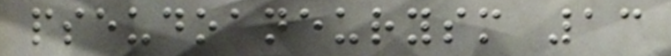pseudoaneurysm 13
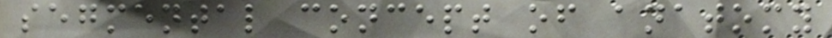segmental concept of anatomy
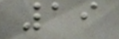19
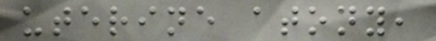uterine atony,
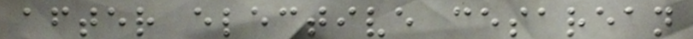after elective cesarean
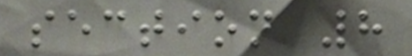section 8
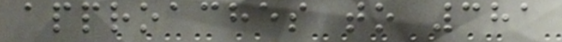approaches to 381
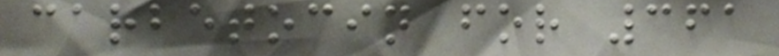carbetocin for 361
